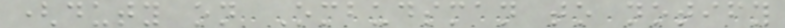(duty on Ombudsman to notify
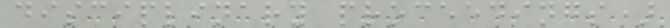disciplinary proceedings)
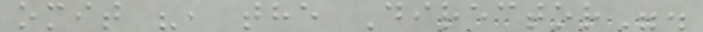omit ", the Director".
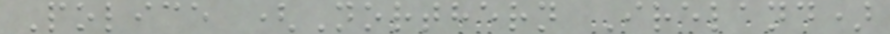Police (Northern Ireland)
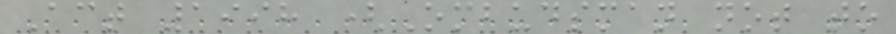Act 1998 (Ombudsman not to
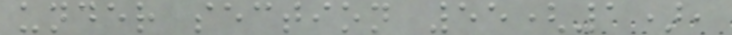under section 55(1),
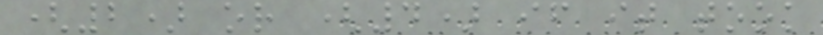(2) or (4) if it took
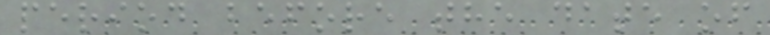period before the date of
